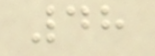48
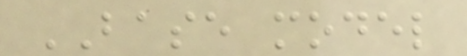BASE model
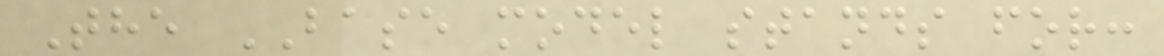The BASE model stands for:
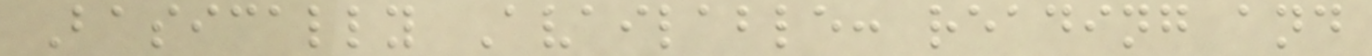Basically Available: reading and
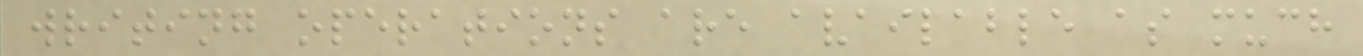writing operations are available as much
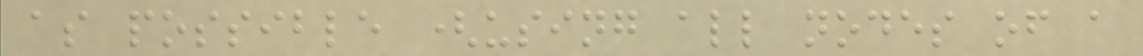as possible (using all nodes of a
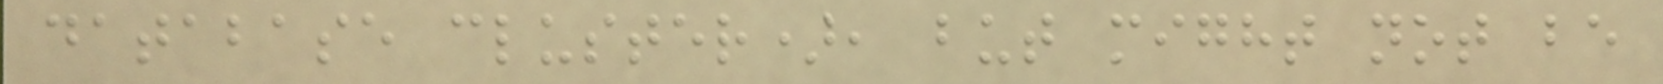database cluster), but might not be
